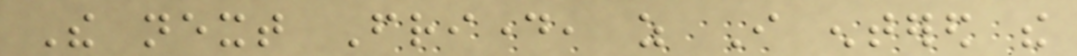The next Friday, as I entered the
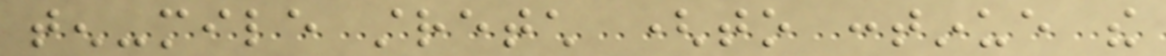ten-mile stretch (to continue the
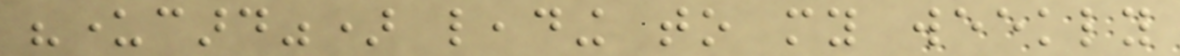"undercard") leading to my weekly
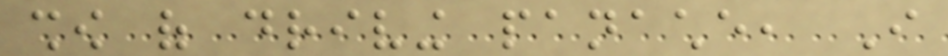show of driving panache, I
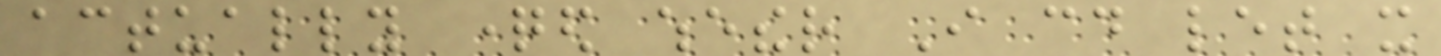actually questioned whether I could let it
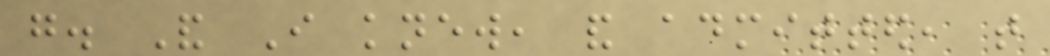go. And I knew, and admitted, that
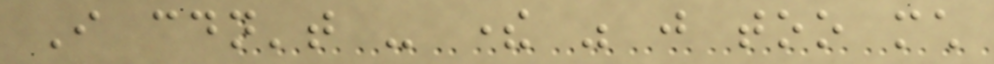I couldn't - there was just too much
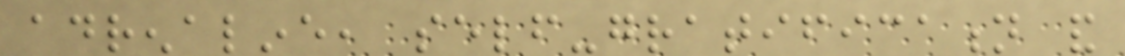adrenaline, self-gratification and
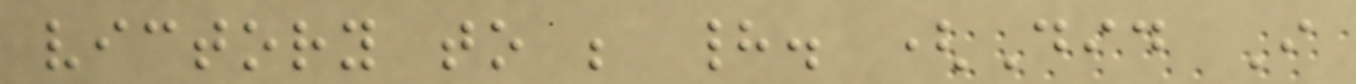victory to be had. (Did I
